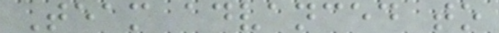Team advanced to
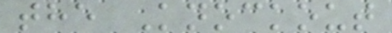the Knockout
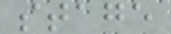stage
